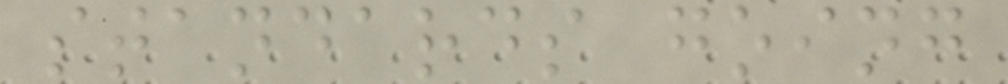standards going
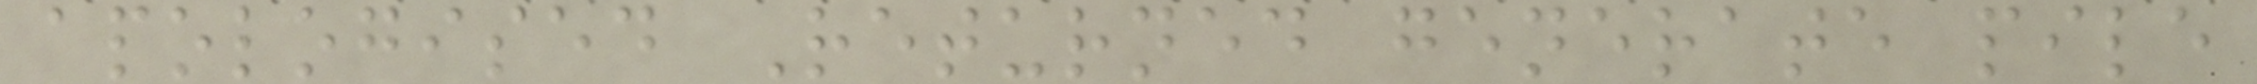apologised Returned generate pile
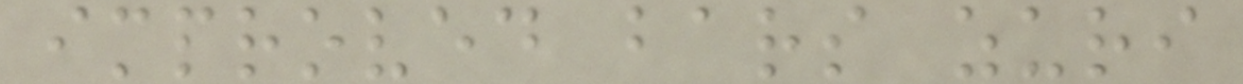improved bars zuri
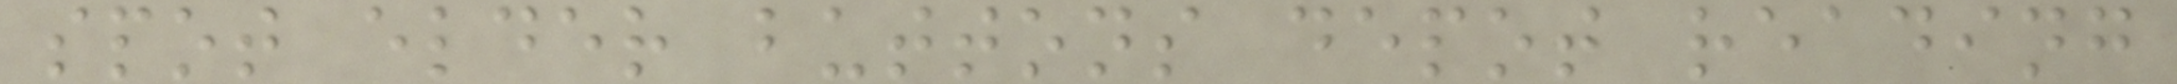spot elder buttons depot reading
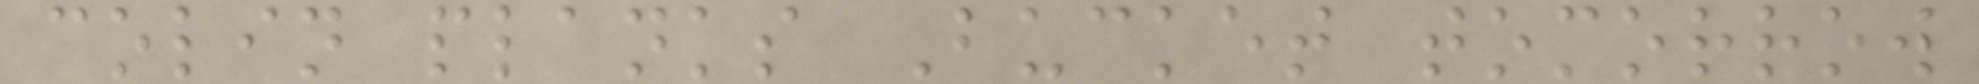colin planks Bucket tomorrow
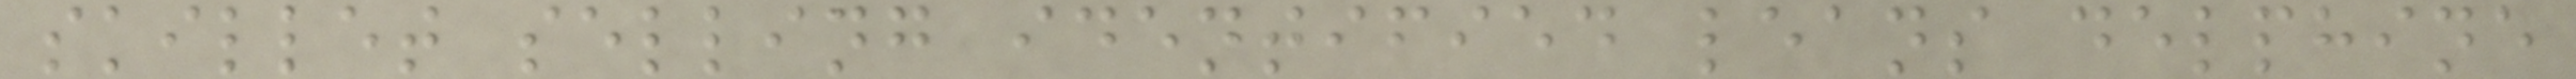skillet selling identified leans delphine
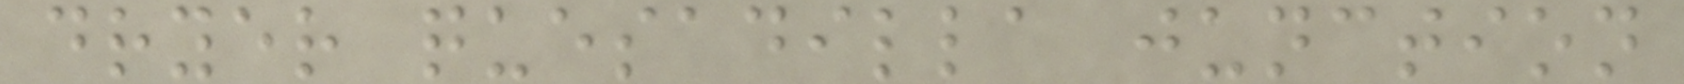dryer quesadilla junction
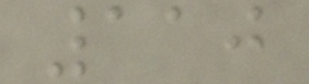110
